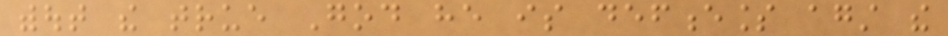without the true God he is defenceless against the
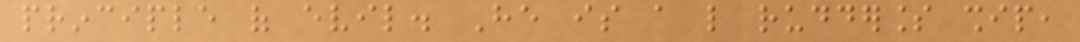principle of evil. He is a like rudderless ship,
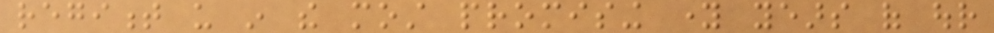regiment us in the most promising young years of our
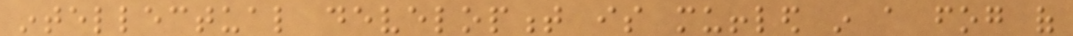intellectual development is muffled in a fog of
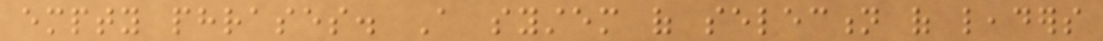empty phrases. A system of selection of leaders
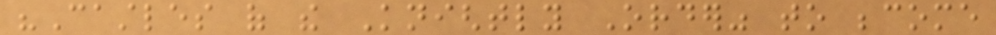"Castles of the Knightly Order" to become
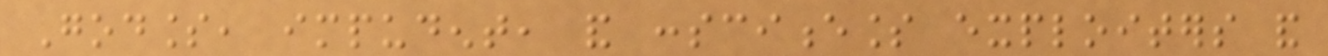Godless, impudent, and conscienceless exploiters and
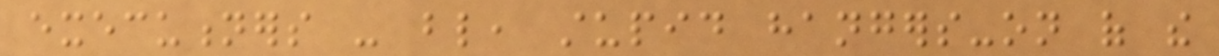executioners - blind, stupid hangers-on of the
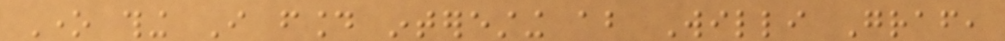One thing I found interesting about Willi Graf,
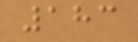183
